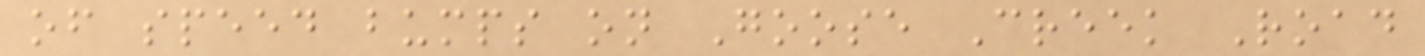of speed bumps on Goose Creek Road
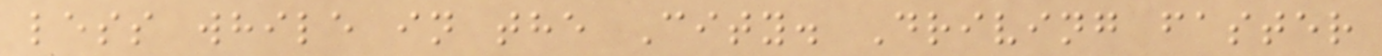less while in the City. Driving faster
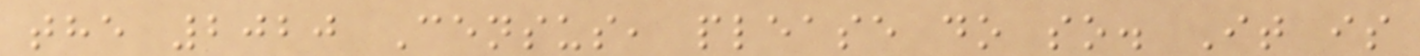the 2020 Census, please do so. It is
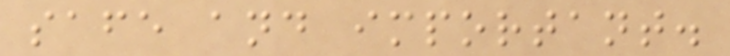safe and important.
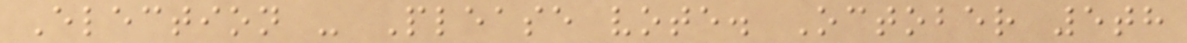Election - Please vote. October 5th
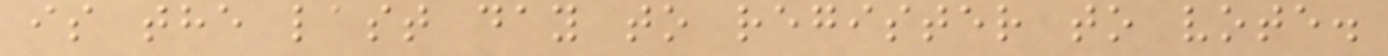is the last day to register to vote.
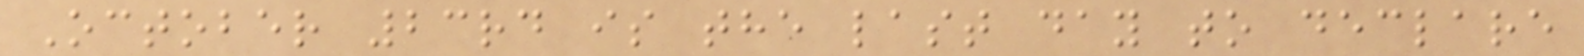October 23rd is the last day to declare
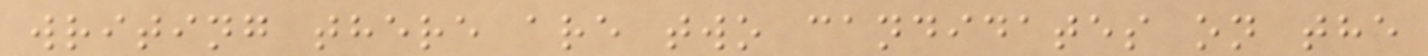writing there are two candidates on the
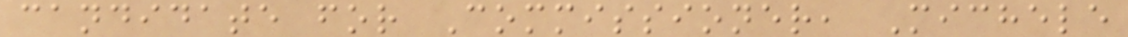candidate for Commissioner, Michele
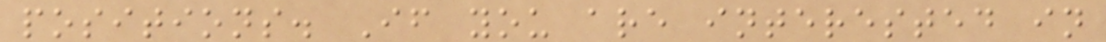positions. If you are interested in
